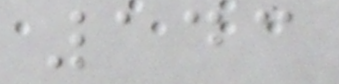143
